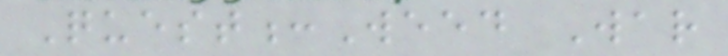Quest:Weed War
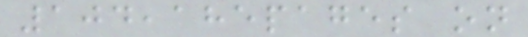104,185pages on
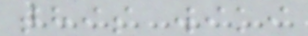this wiki
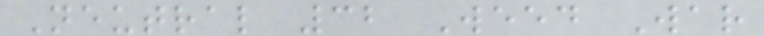Neutral 32 Weed War
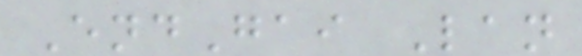EndGai Lan
